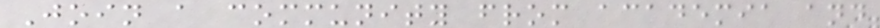Join a community from academia and
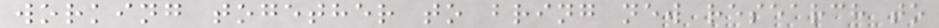working together to bring new research to
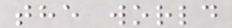the world
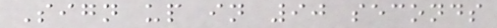Sign up in 90 seconds
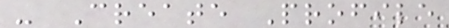- Create Profile
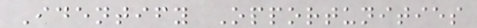Identify Opportunities
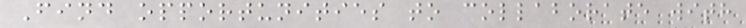Find opportunities to collaborate with
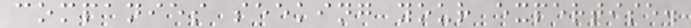companies seeking your expertise.
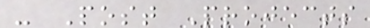- Post Projects
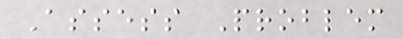Assess Problem
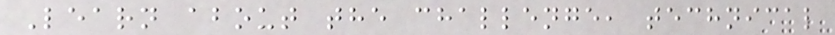Learn about the challenge, technical
